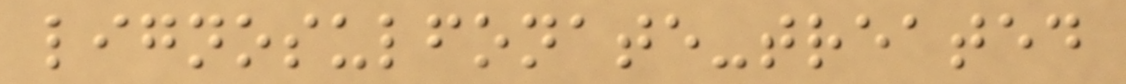lignosulfonate-treated
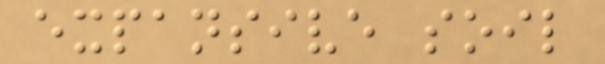expansive soil
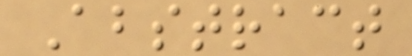Abstract
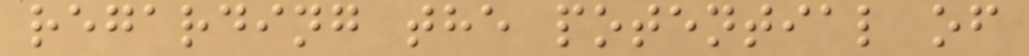regarding the potential of
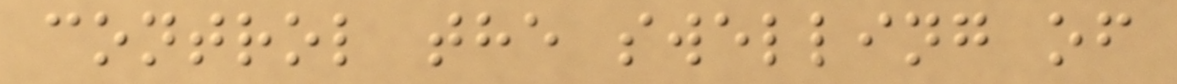control the swelling of
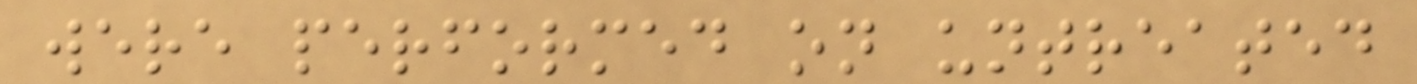were performed on untreated
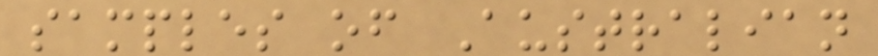samples of Australian
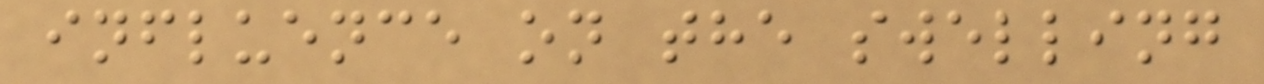influence on the swelling
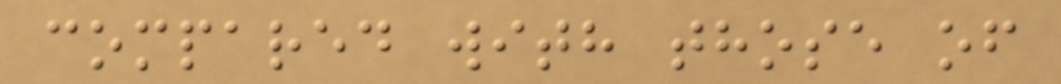compared with those of
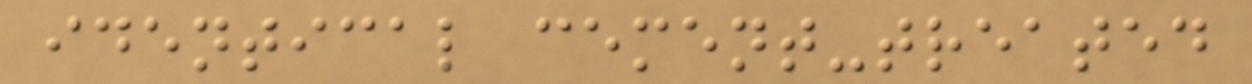identical cement-treated
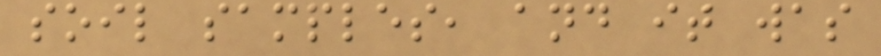soil samples, and it was
